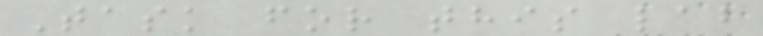Task for this lab
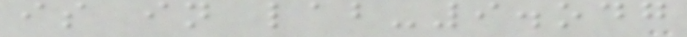is in lab-9.odg
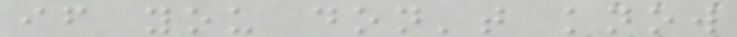if you don't know
